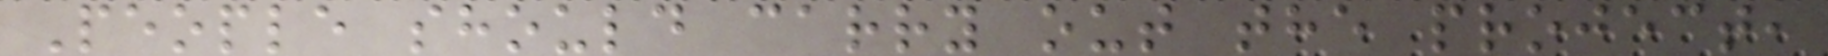People should carry out the project,
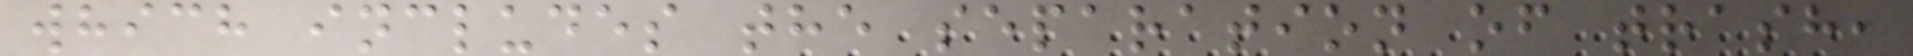which includes the separation of trash,
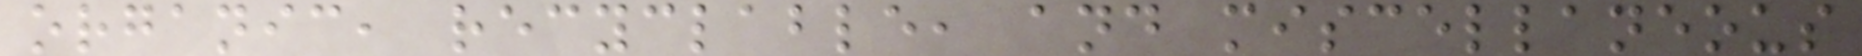organic, recyclable, and miscellaneous
